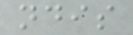ndis
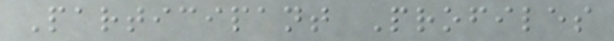Participant Profiles
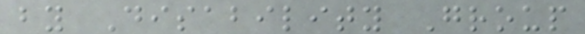by Disability Group
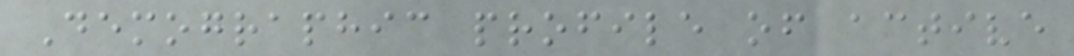Demographic profile of active
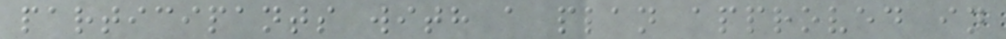participants with a plan approved in
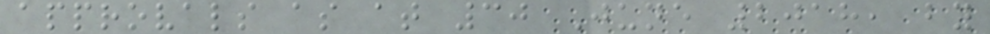approvals as at 30 June 2018, by
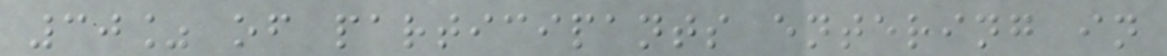30% of participants entering in
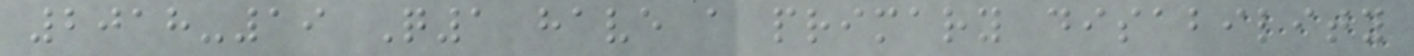2018-19 Q1 have a primary disability
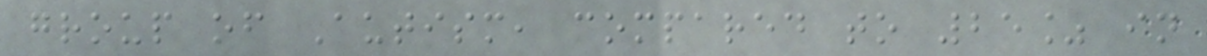group of Autism, compared to 25% in
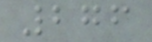276
